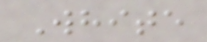White
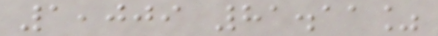1,009 81.11%
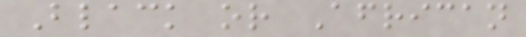Black or African
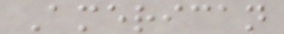American
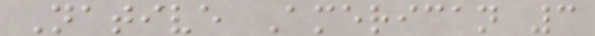Native American 3
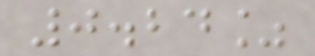0.24%
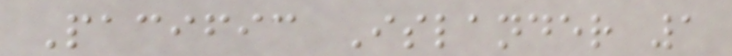Pacific Islander 1
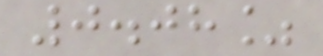0.08%
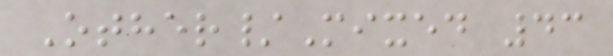Other/Mixed 43
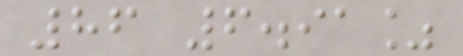86 6.91%
